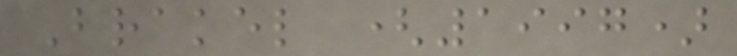Brakel (1997)
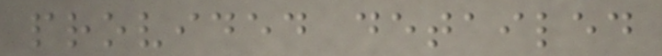provided detailed
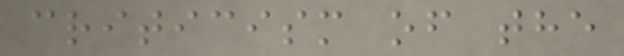criticism of the
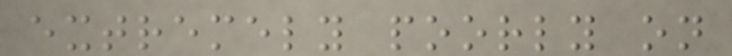extremely poorly on
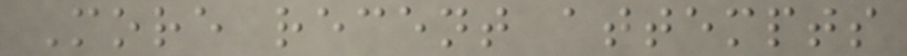More recent attempts
